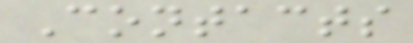Contacts
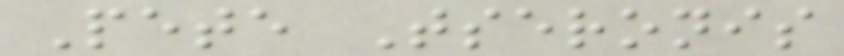Pete Tseronis
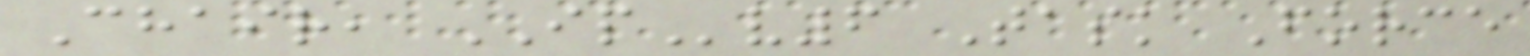Chair, IPv6 Task Force
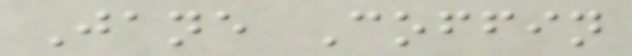Jane Coffin
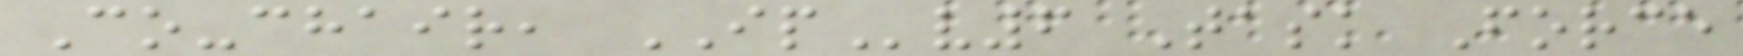Co-chair, IPv6 Task Force
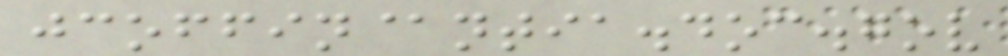jcoffin@ntia.doc.gov
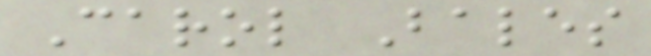Carol Bales
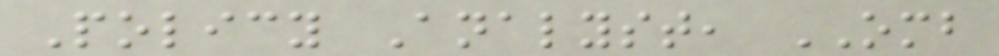Policy Analyst, OMB
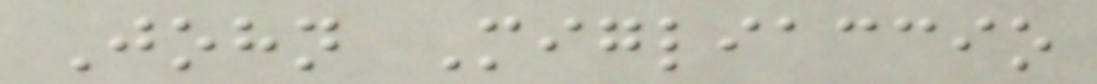John Migliaccio
